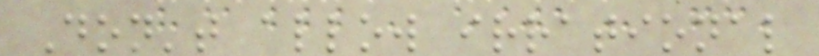Don't allow irrational
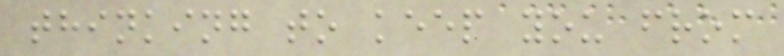thinking to keep you from
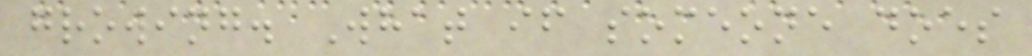growing. What if someone does
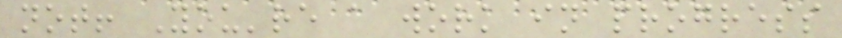not! You're a work in progress
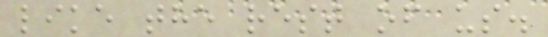like the rest of us.
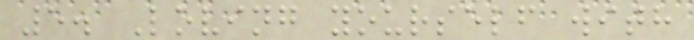5. Loving yourself with
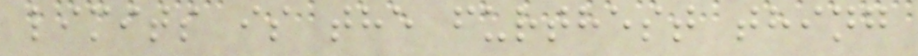limits is the furthest thing
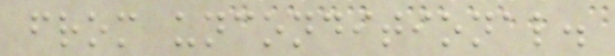from unconditional.
